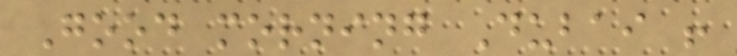Good morning Dubai !
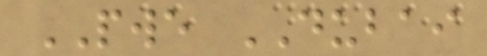PWE DUBAI
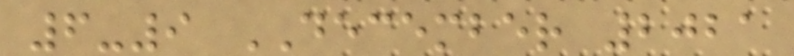6-9 DECEMBER 2021
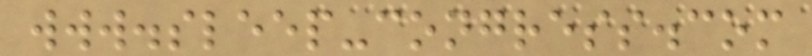www.sleep-congress.com
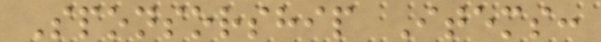Sponsorship Items:
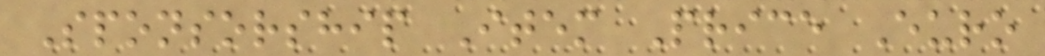Sponsorship Item Price Euro
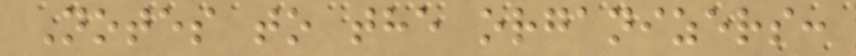Notes to the organizers:
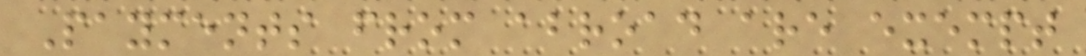Payments from abroad are exempt
